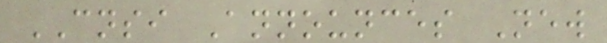CNSI Announces New
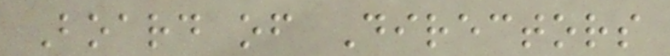Board of Directors
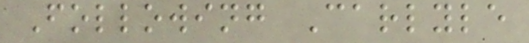Following Carlyle
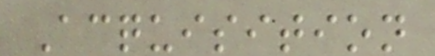Acquisition
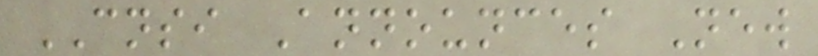CNSI Announces New
